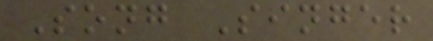Song Singer
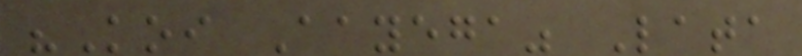"Koi Aayega" Lata
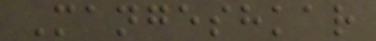Mangeshkar
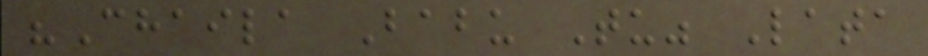"Chaila Babu Tu" Lata
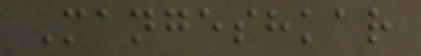Mangeshkar
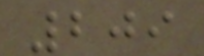209
